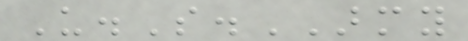U.S.ARMY
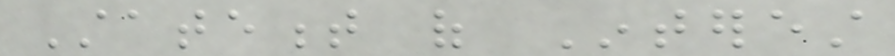Statement of Interest
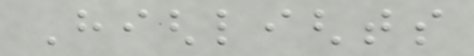Highlights
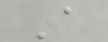A
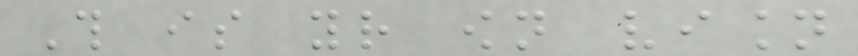This is your own vision
